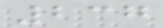237
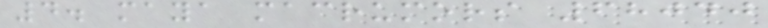4. maya macrumors 68040
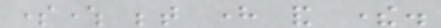somewhere between here and there.
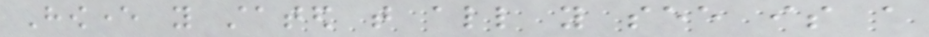However you stated that all you see is a
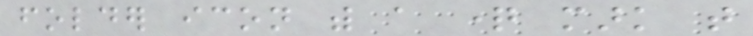folder icon with a question mark that
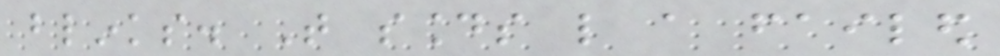blinks. That sounds like a failed
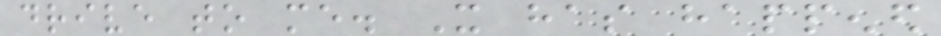drive to me. It has happened
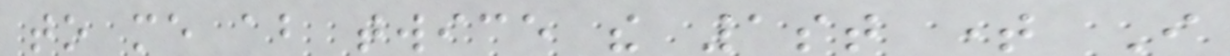to me about twice the 1st time I
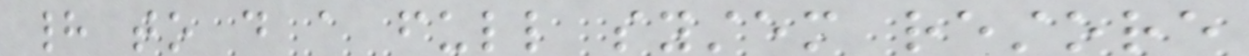had to do a full system restore
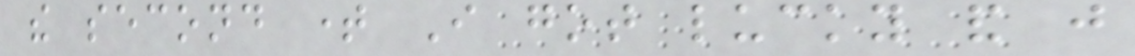the second time I got lucky and just
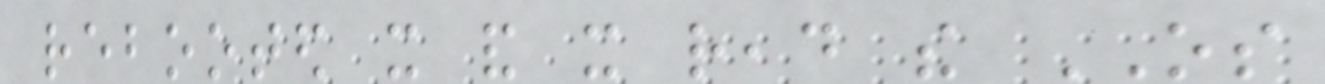rebooted it and it read the OS
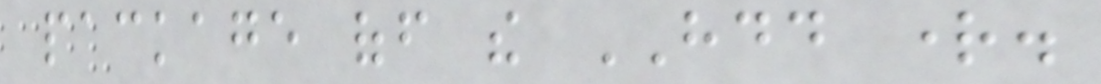package off the HDD right.
